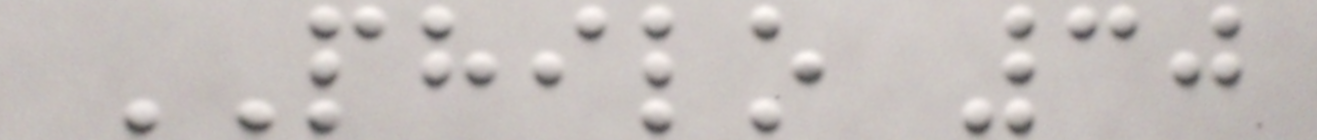PHILO 30
